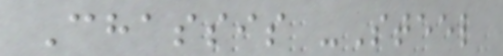Chassis -Steel
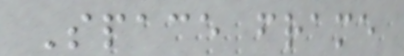Space frame
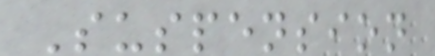Suspension
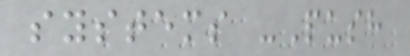systems -Push
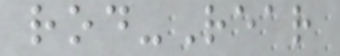rod-Rear
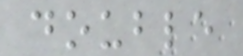double
